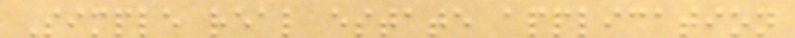Simple real estate application
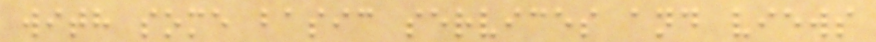with some basic services and views
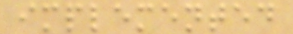implemented
